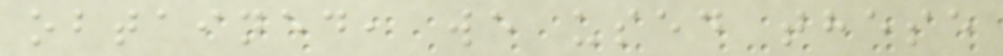obtained, we used these
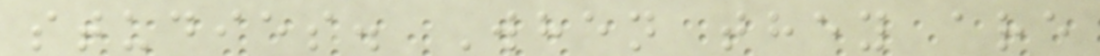studies. When they are
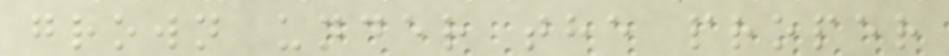grown under the proper
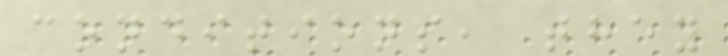conditions, they
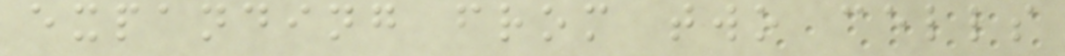expanding from two cells
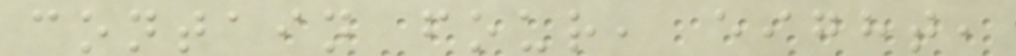contain four, eight,
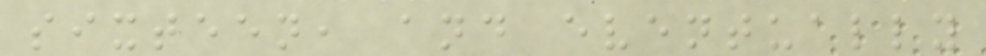sixteen, and eventually
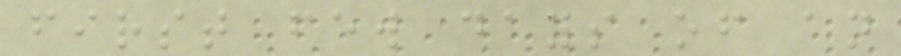first few days of an
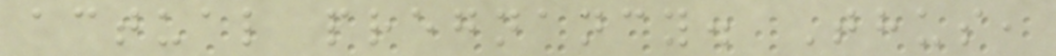actual pregnancy. Thus,
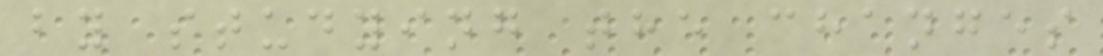by studying the changes
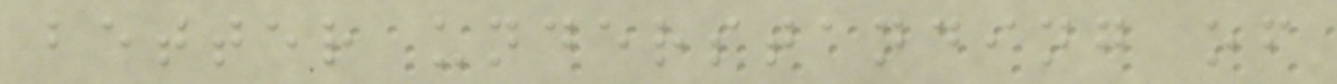better understanding of
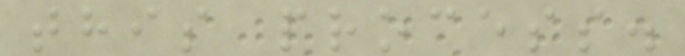this process.
